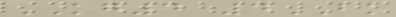KG4 4BK
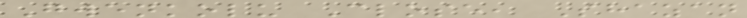Gwenkolu Close, Shazan
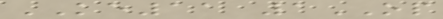KE11 1OP
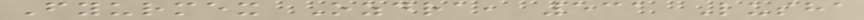Fyurmex Ozdra, 531 Lusha
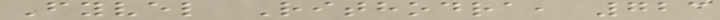Fyvel Rithodra, 723
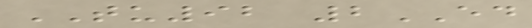TU92 2ED
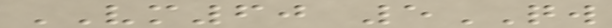VM60 5QW
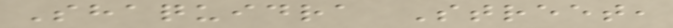Shaquidra Street,
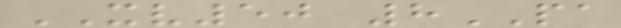XV50 8PA
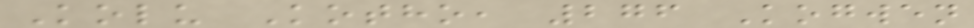Kolu Kotho, 276 Kogwen
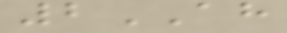2AH
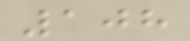108
